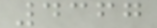4367
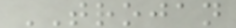TROJAN
